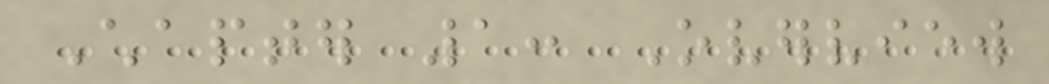Chapter 1: Overview
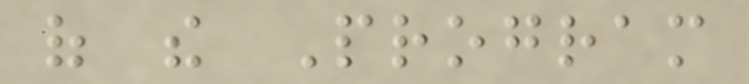of the Program
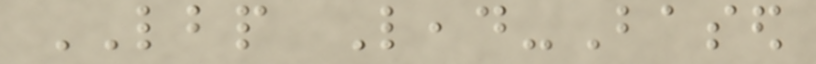LBP Lead-Based
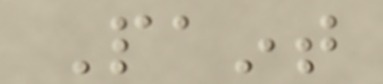Paint
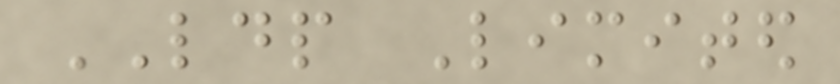LDP Limited
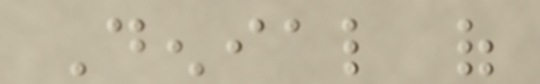Denial of
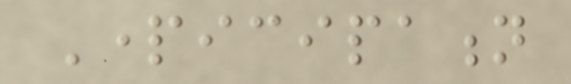Participation
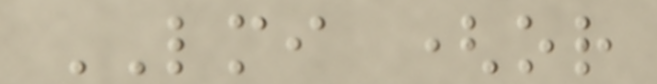LMI (or
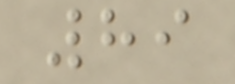89
